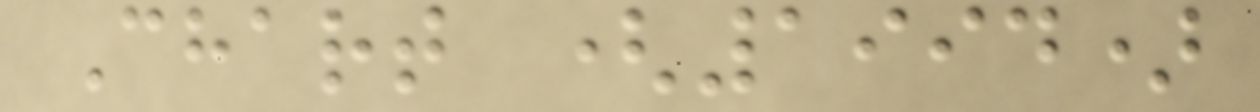Chart (1994)
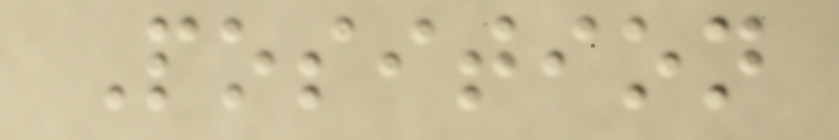Position
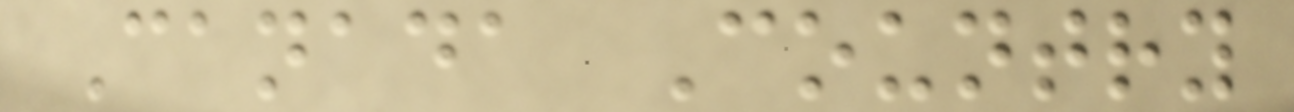Canada Country
